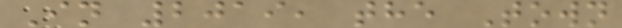In 2019, the Town
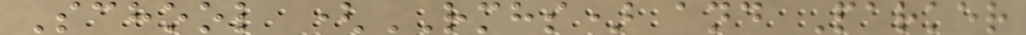School (RMHS) and Parker
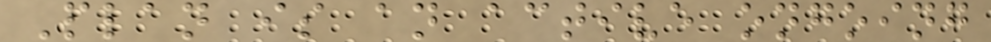Plan is an active ongoing
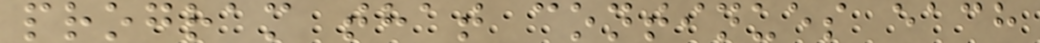program that continues each
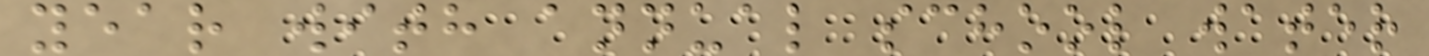year with annual school water
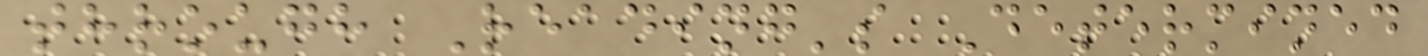through Reading's Determined
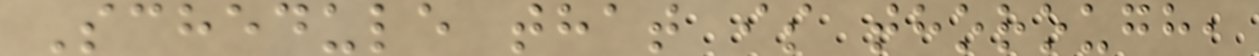Schedule that is thorough,
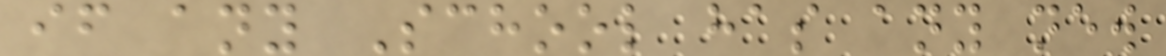if any School has any new
